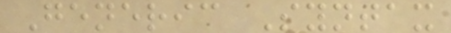Generic Syntax
